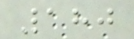180
